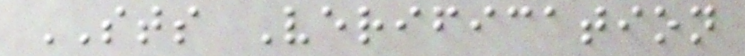STS Verification
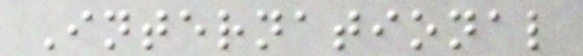International
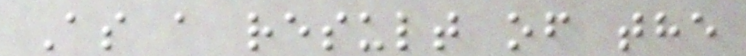As a result of the
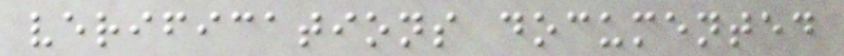verifications documented
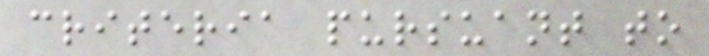criteria pursuant to
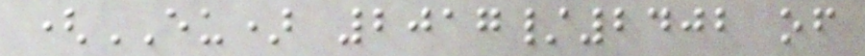(EU) 2017/2402 of
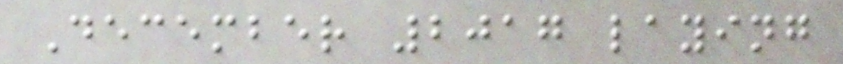December 2017 laying
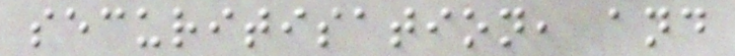securitisation, and
